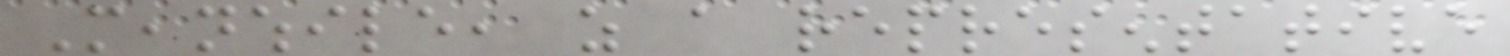Meanwhile, as a representative
